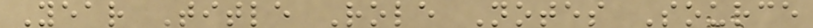Year Title Role Notes Source
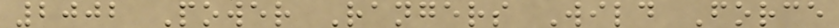2002 Power Rangers Wild Force
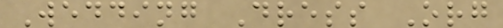Wedding Dress Org
